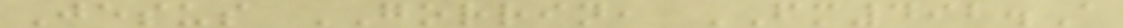Jesus GORRIN, FM492.A
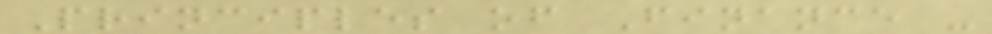Principles of Finance -
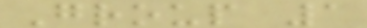Group 1
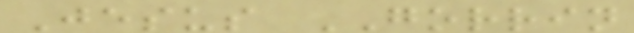Jesus GORRIN
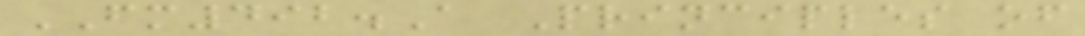FM492.A Principles of
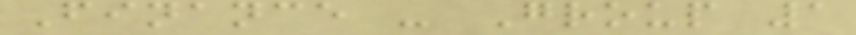Finance - Group 1
